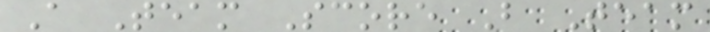A Team Score B Team
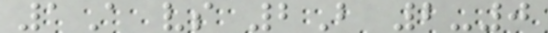1A vs 2B 2-0
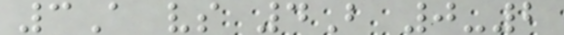3A vs 4B 0-2
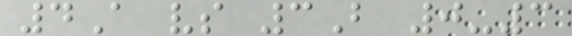4A vs 3B 0-3
